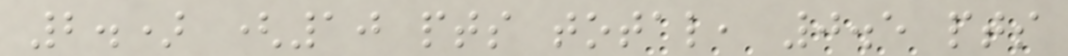2.) (10 pts total, 0.5 pts
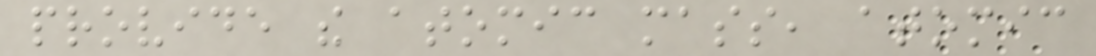provide the atomic mass, atomic
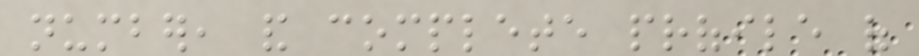number, and complete profile of
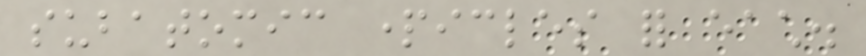subatomic particles for each.
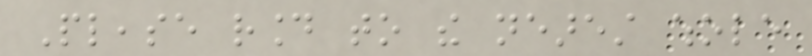Please round to the nearest whole
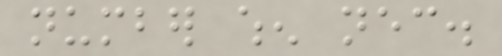number when necessary.
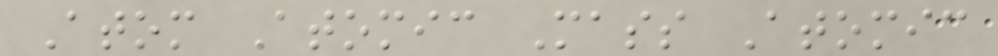Atom Atomic Mass Atomic
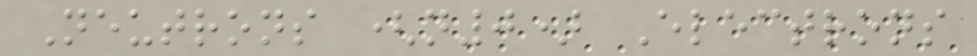Neutrons (n0) Electrons
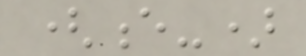(e-)
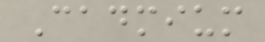Cadmium
